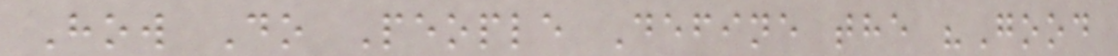How Do People Define the "Good
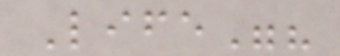Life"?
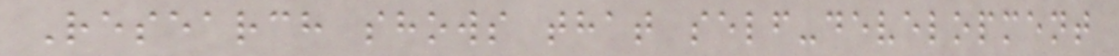Research shows that self-development
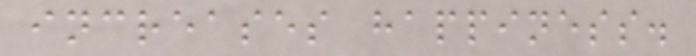increases happiness.
